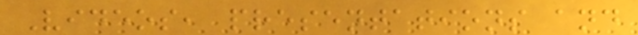Videos, presentations and
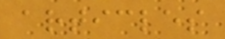articles
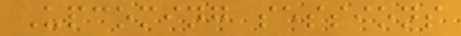Upcoming sessions
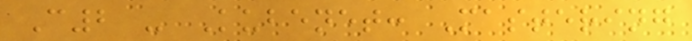C2 - Kubenet: Mastering
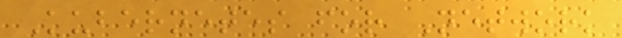Kubernetes for Network
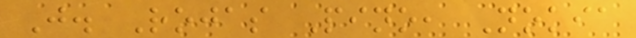J. Rojas Pino, Nokia
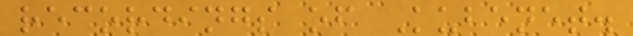recordings of Kubenet.
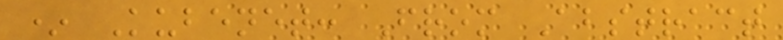* Kubenet: From Abstract
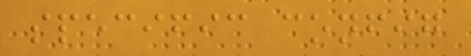specific config
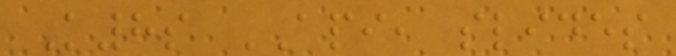K8s API, slides
